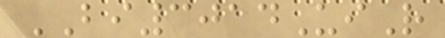BI3014UiR
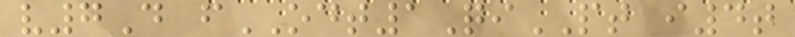v7D fODT1QiPT i4t
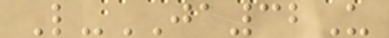L-JA32U
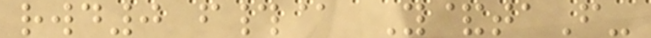rwd0 f#@ Y&taF-
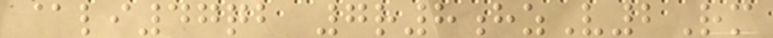@li47qb 7r8hzV2Rm
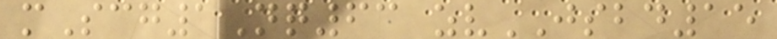mScg1Nq63 zvJSBD15
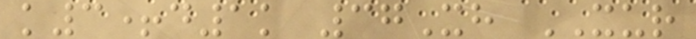k3+d1k 37Xh XUR
